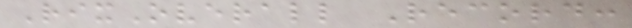RixOverall Record:
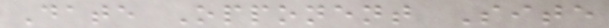Date Opponent Site
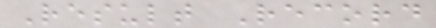Result Record
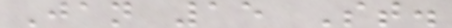Jan 15 St.
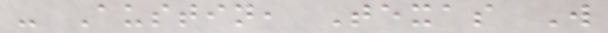- Austin, Texas W
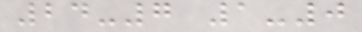24-7 1-0
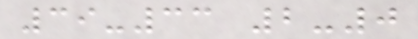39-33 2-0
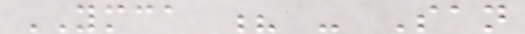YMCA ? - San
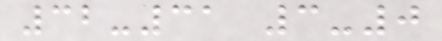32-31 3-0
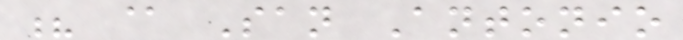? @ San Antonio
